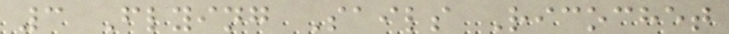3 Flying Sails Ricochet
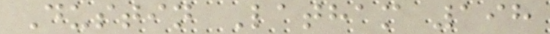Dustin Latham 198
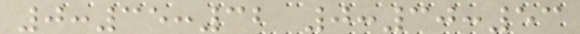0:35:32 0:30:53
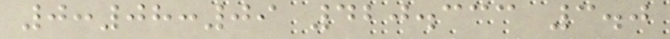0:08:09 420.333 3.0
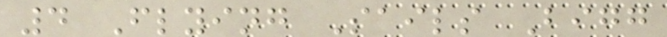4 Flying Sails Bigg
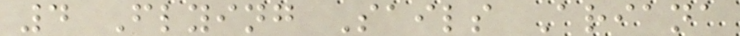4 Flying Sails Ariana
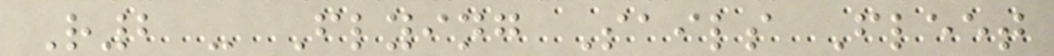R2 - Flying Sails Fleet
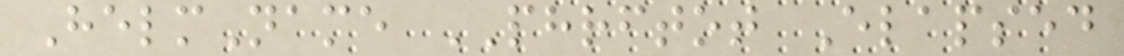HelmName PHRFTOT Elapsed
